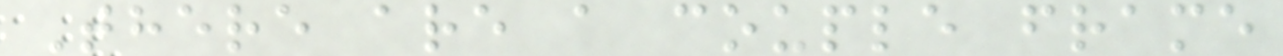There are a couple frame
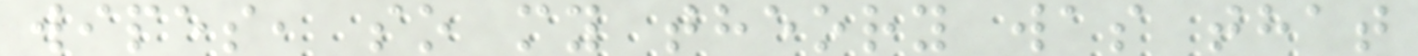wipes, so my theory was that
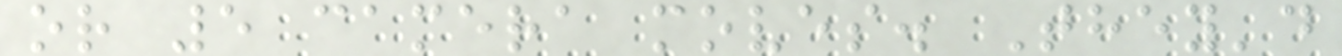or 5 camera moves. They'd
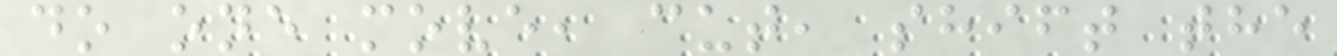do one move, cut, shift the
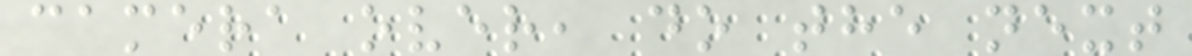camera over, do the next
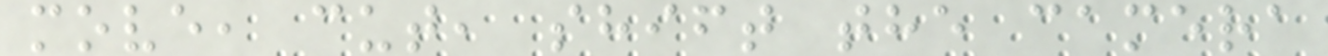move, cut, shift the camera
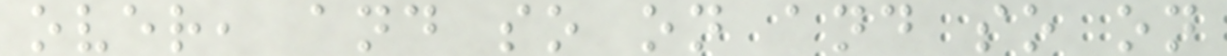over, and so on and so on
